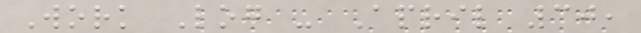Work Log - April 30,
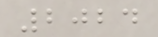2024
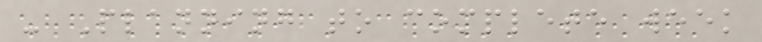- Planning to complete week
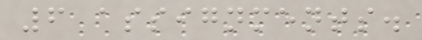6 assignments.
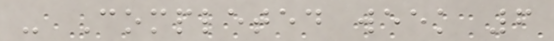- Completed week 6
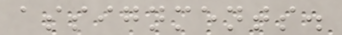assignments.
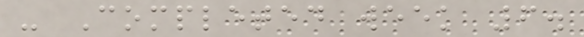- Completed week 6.
